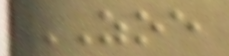ZOE
